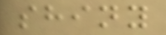shiny
